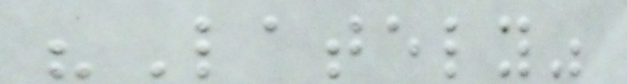"Lately"
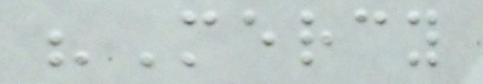"Mercy
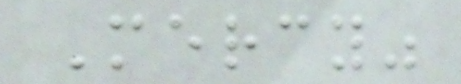Mercy"
